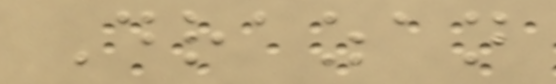Drazan
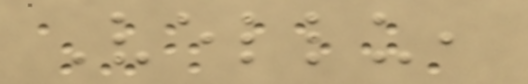Vellu,
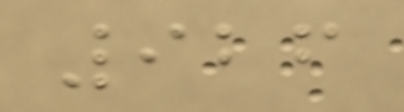926
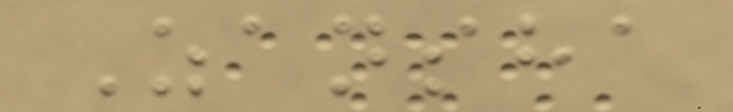Zansha
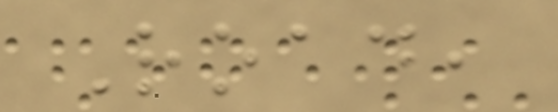Road,
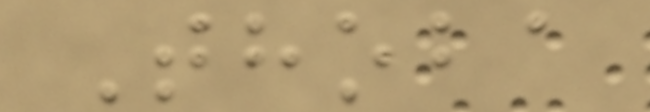Thoba
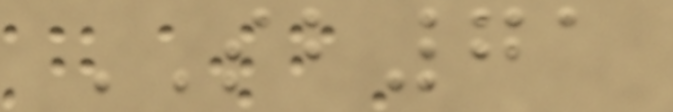SB71
